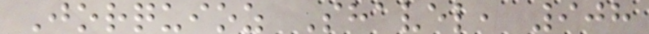Jorquioz Shavel, 908
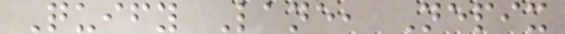Quify Lane, Nepix
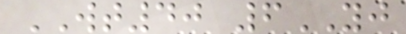WT40 6YJ
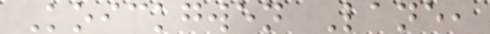Koickgwen Lane,
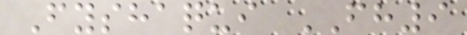Fyshaqui FH9
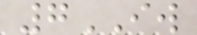7IW
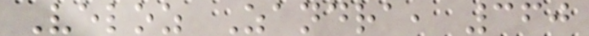Veloz Zandra, 360
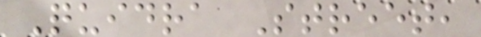Quidra Street,
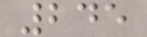245
